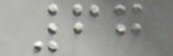67
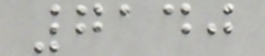7140
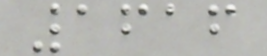1616
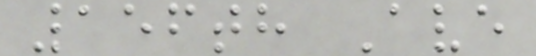156th Ave
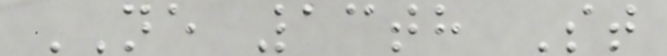NE 13th St
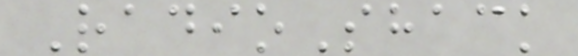RadioShack
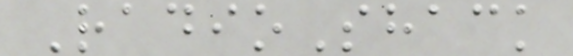RadioShack
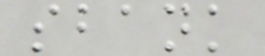sbank
